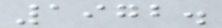1972.
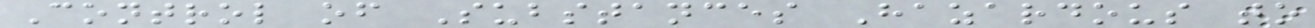Control of Substances Hazardous to
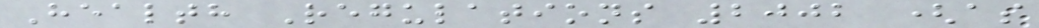Health Regulations 2002 (as
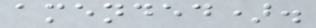amended).
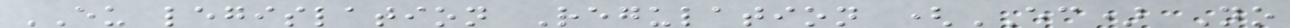EU legislation Regulation (EC) No
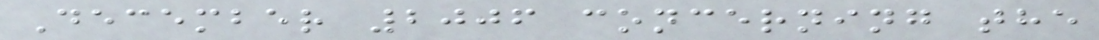December 2006 concerning the
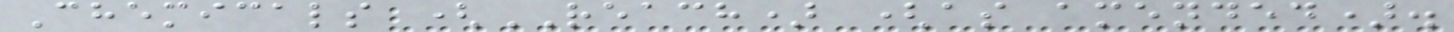Chemicals (REACH) (as amended).
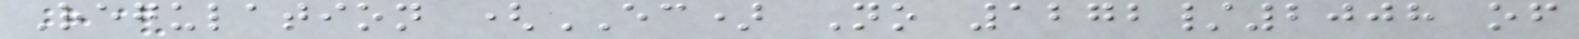Regulation (EC) No 1272/2008 of
